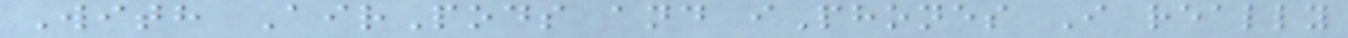With AirPods and iPhones I really
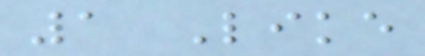1 Like
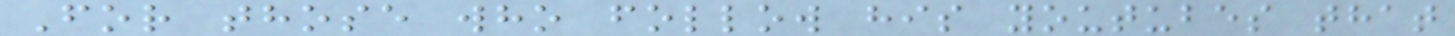For those who follow his youtubes that
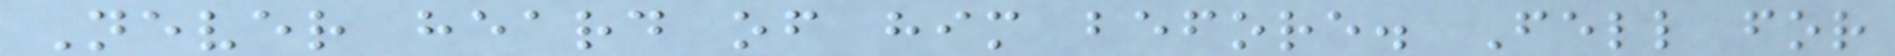Never heard of him before. Fell for
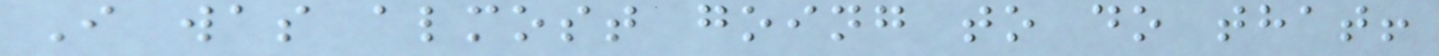I was almost going to do that!
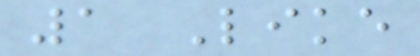1 Like
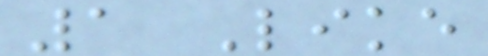1 Like
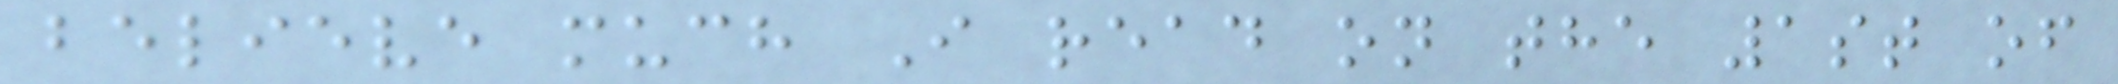believe much I read on the 1st of
